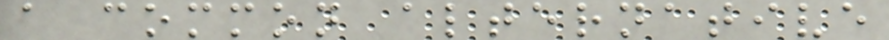a common alternative
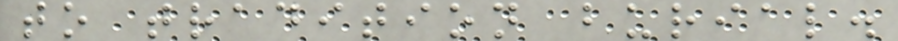to tradition burial.
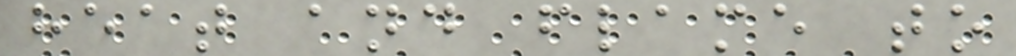heat and flame to
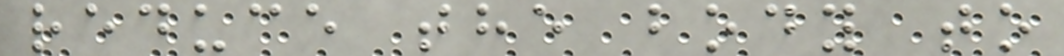reduce the body to
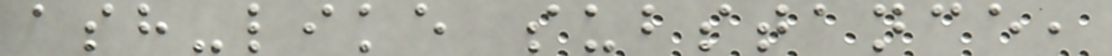ash-like substance,
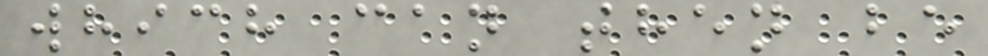which can then be
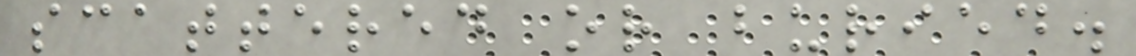scattered or buried.
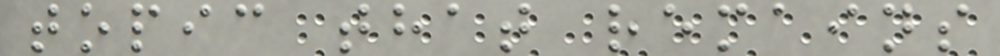topic that remains
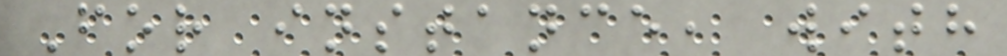For instance, with
